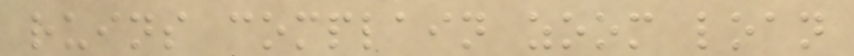ruins complain zoom loan
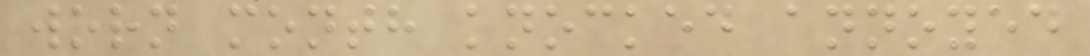worn month knocked annoyed
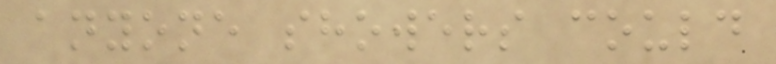anyone showers could
